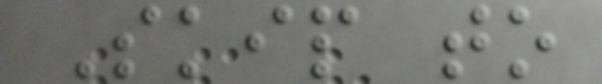Skip to
